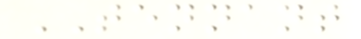TENNANT
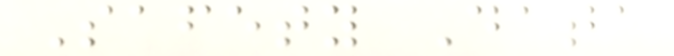Safety Data
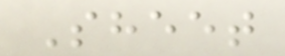Sheet
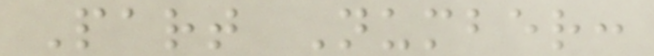Part Number:
